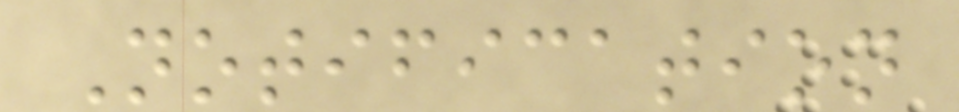Notification
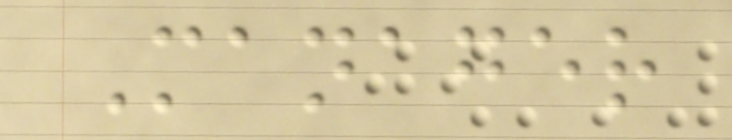Manager
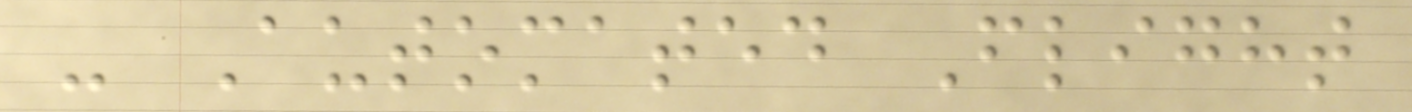- Automated Flight
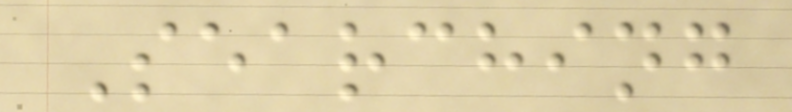Searching
